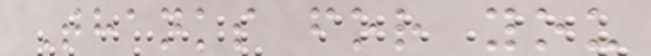Thanks for you
